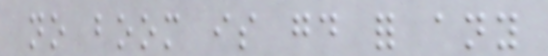no boom is good for any
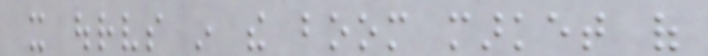it ourselves in the boom market of
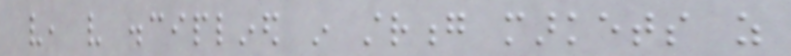very, very disciplined in strong markets as
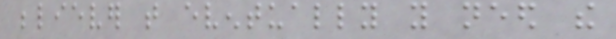believer that eventually you need the
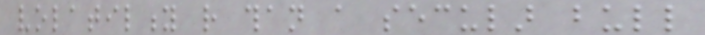volatility rather than a secular bull
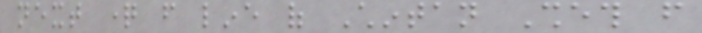next question from line of Chintan Sheth from
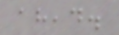ahead.
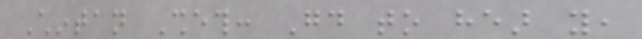Chintan Sheth: Good to hear you,
